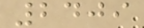2409
